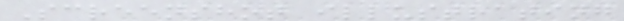Screenshot illustrating
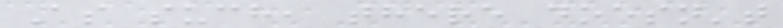As such, there doesn't
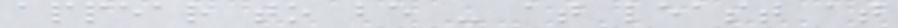appear to be - at least at
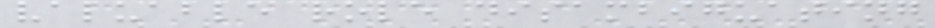valuable role disambiguating
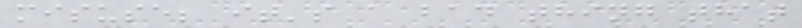misuse; it's a bad thing that
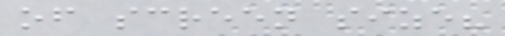of screen size?
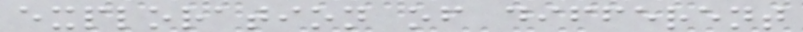exploration of different
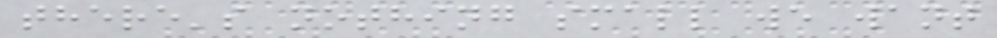there's nothing small we want
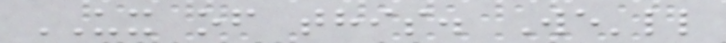UX of this. We'll
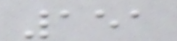151
